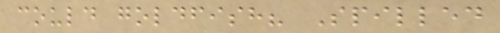could goldfish? Spilled
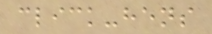click-hens
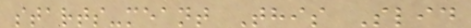starts-meant This Slid
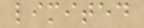limited
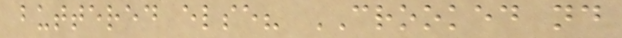buttered else? CROOKED nd
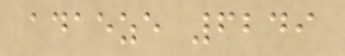adaeze 6249
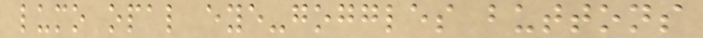lumo opal eye-goggles buttons
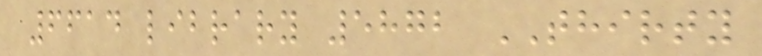6614 library 5872 THIRTY
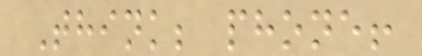Think; phone!
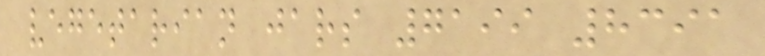vegetarian jars 7199 8391
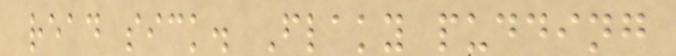read sick. Flaky pudding
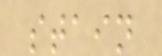stain
